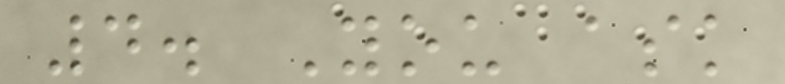4. You ask
